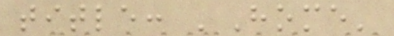title: 'Home'
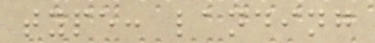type: landing
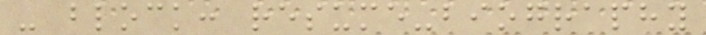- block: resume-biography
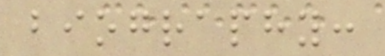biography:
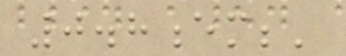0.8em;'
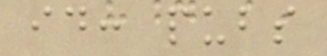id: pubs
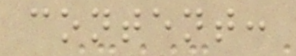content:
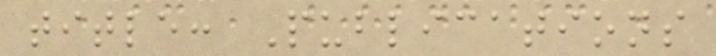title: Publications
